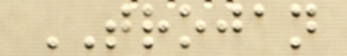TROJAN
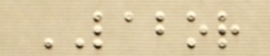LABOR
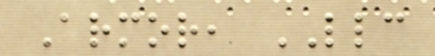Armor, LLC
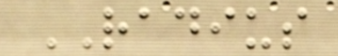RADIUS
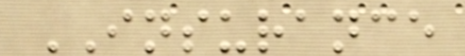INSURANCE
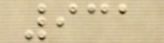931
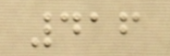416
